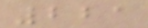221
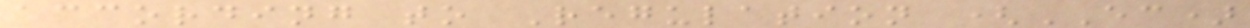according to Regulation (EC)
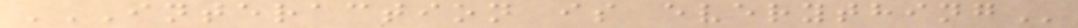INTERACTION IS EVERYTHING
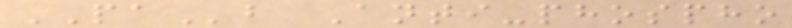PAb Anti-phospho
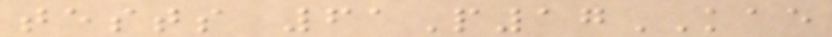tests 61P17KAE
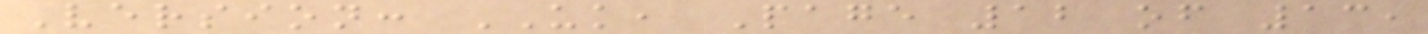Version: UK, Page 12 of 13,
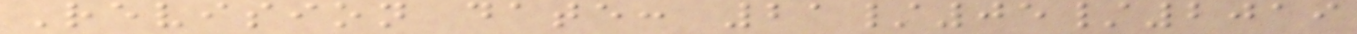Revision date: 21/05/2019
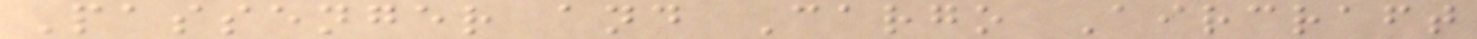Passenger and Cargo Aircraft
